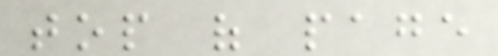top of page
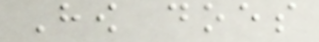How does
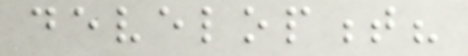development?
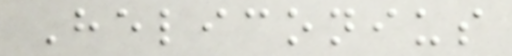Heliconius
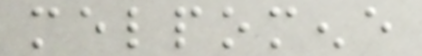melpomene
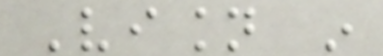Vision in
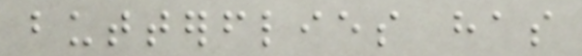butterflies has
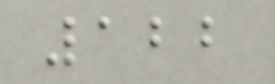122
